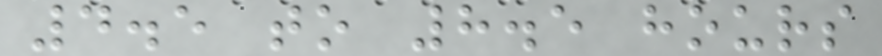4.5 to 8.5 hours
